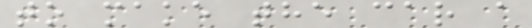to make the car a
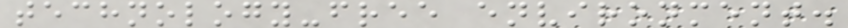technology-free environment.
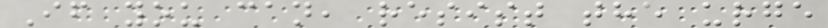If you can, resist the urge
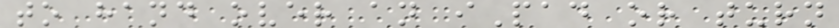to hand over an iPad or turn
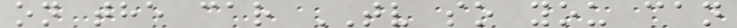on the car TV so you can
